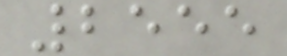2555
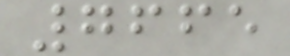7665
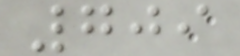709
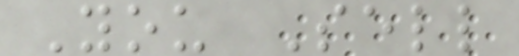You Sell
